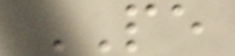PE
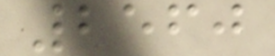2560
